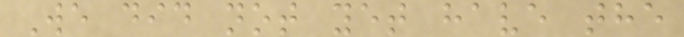We did not yet have the
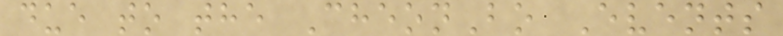due to the CheonBo Events
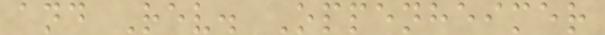and Rev. Oppenheimer
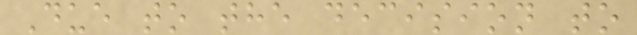Due to the decision to
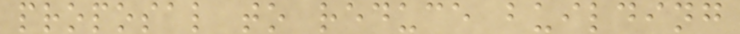proposal to reduce building
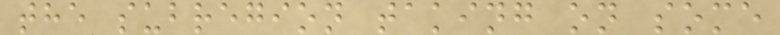the subregion taking on some
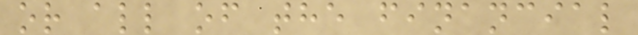or all of the financial
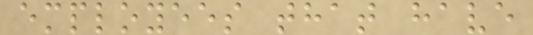employees that have
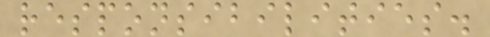responsibilities.
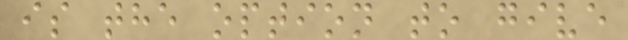is the option to give
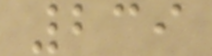239
